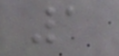1
